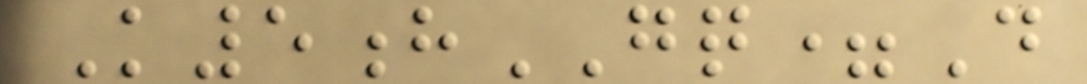K5hGQ=D
